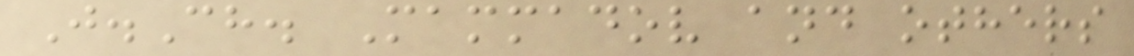J.Ch. Mammadov and others
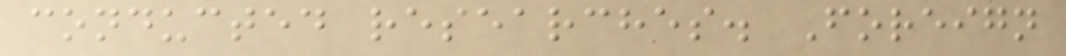conducted researches. Foreign
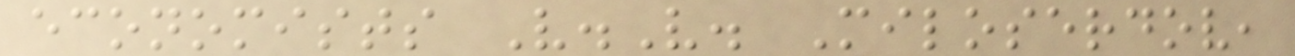economists V.V. Miloserdov,
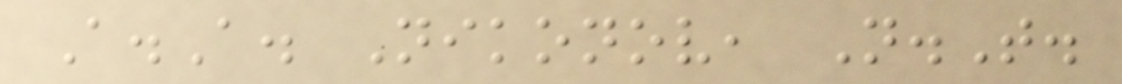A.A. Nikonov, N.T.
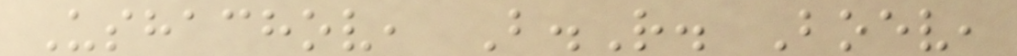Ushachov, B.R. Boev,
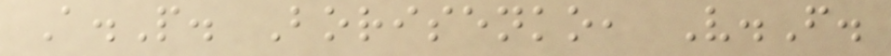A.P. Borisenko, V.F.
